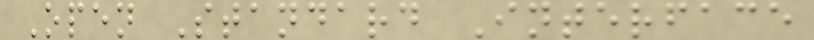Open Standard Interface
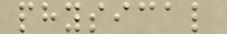physical
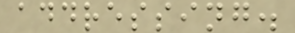addressing.
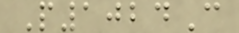P1024C
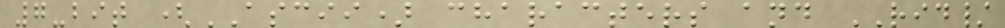7-bit (ASCII) characters and RID/
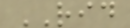RID
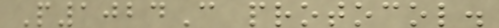P1024C protocol.
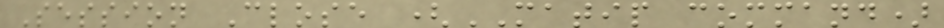Session Close (MATIP command)
